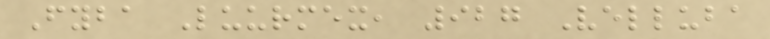Fyba Luurmex, 927 Velluba
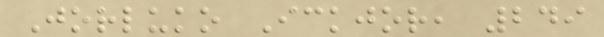Jorluko Ickjor, 249
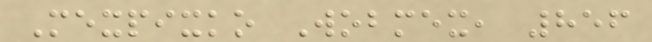Mexpixko Wobmex, 856
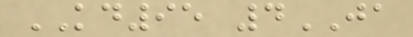KD95 4JA
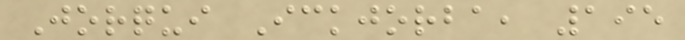Jorqui Ickjorba, 195
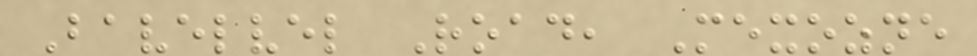Bavelvel Road, Mexozne
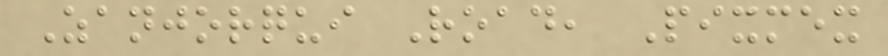Zanjorqui Road, Pixmex
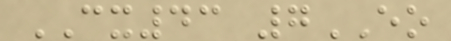CX43 7EO
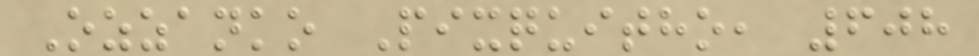Ozzanko Pixquitho, 608
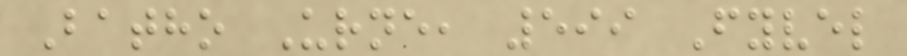Batho Urne, 599 Fyvel
